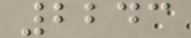2243
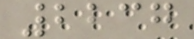2237
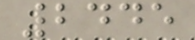2445
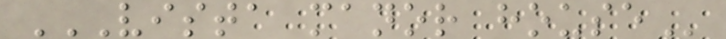VISTA MANOR HOUSE
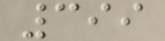399
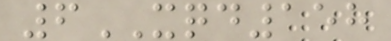6XQD158
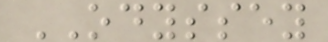ODYSSEY
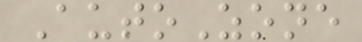AutoZone
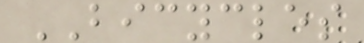BICYCLES
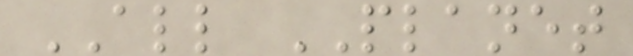ALL PLANET
